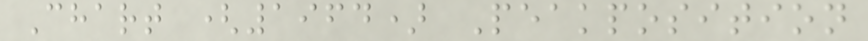Chart (1964) Peakposition
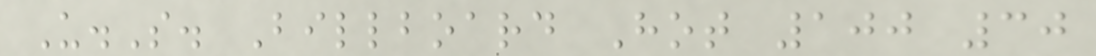U.S. Billboard Hot 100 30
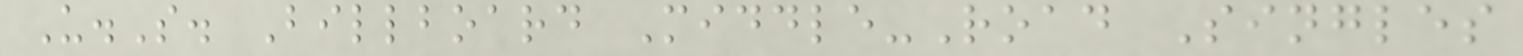U.S. Billboard Middle-Road Singles
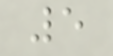5
